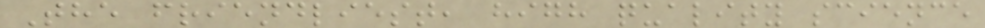The friendliest, high quality science
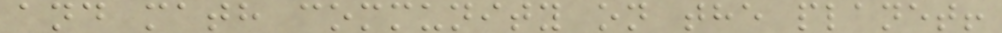and math community on the planet!
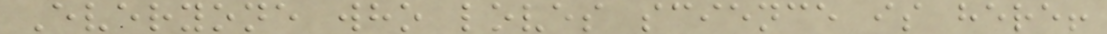Everyone who loves science is here!
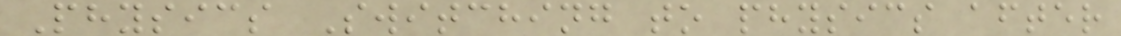Physics Switching to physics after
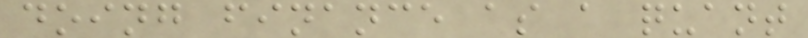doing finance as a quant
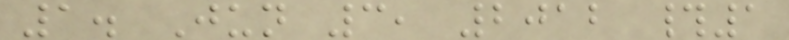1. Jun 3, 2012 #1
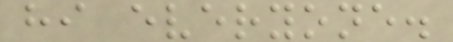hi everyone.
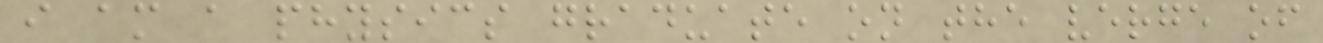i am a physics graduate on the verge of
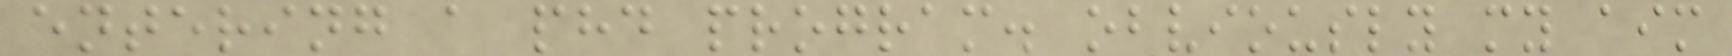entering a phd program. obviously my aim
